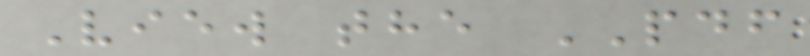View the PDF
